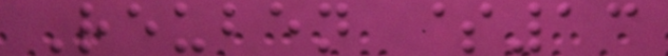Reuben $13
